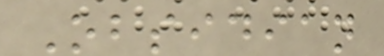Obsidian
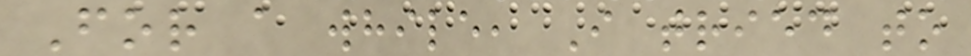For a while, I tried to
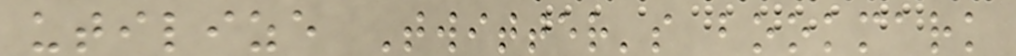utilize Twitter's bookmark
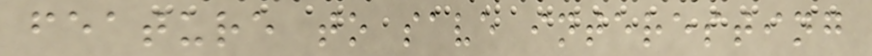feature to save interesting
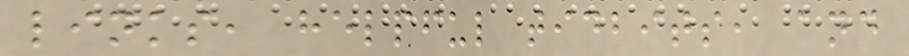links, helpful tidbits, and
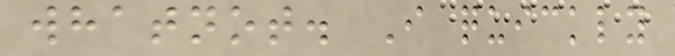whatnot. I quickly
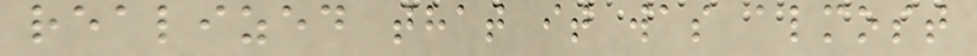realized that it was almost
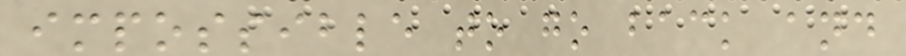impossible to go back and
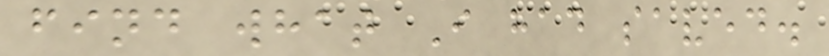find what I had saved.
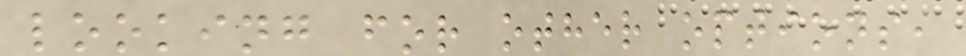looking for other options,
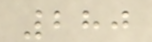280
